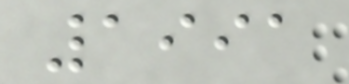1991
